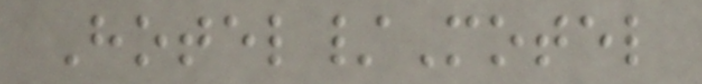Hotel/Motel
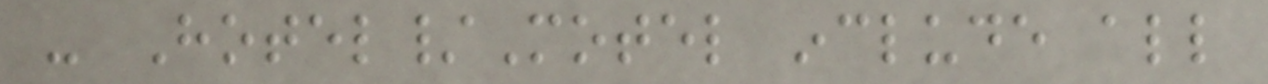- Hotel/Motel include all
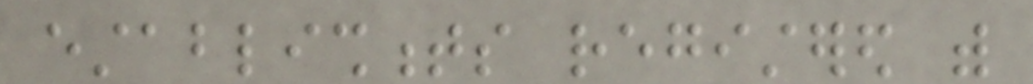establishments registered with
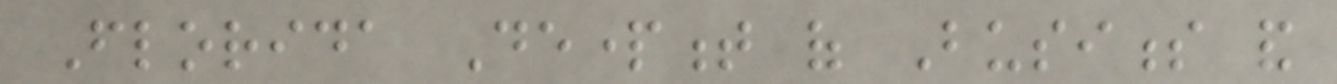Florida Department of Business and
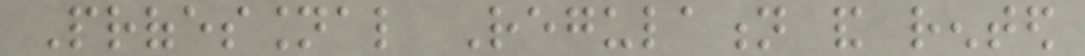Professional Regulation and rented
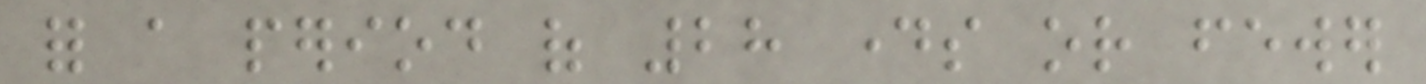for a period of 28 days or fewer
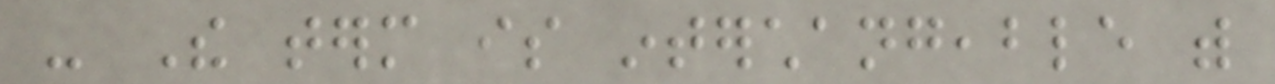- The term is interchangeable with
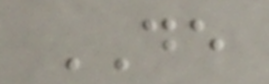DE
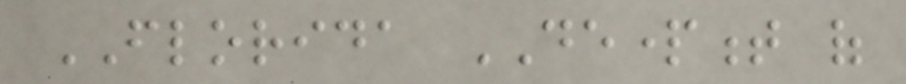FLORIDA DEPARTMENT of
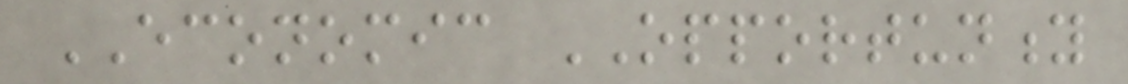ECONOMIC OPPORTUNITY
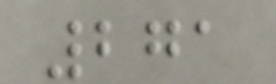271
